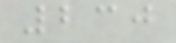230
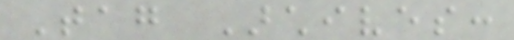Tag Archives:
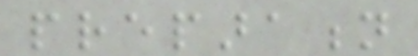preparation
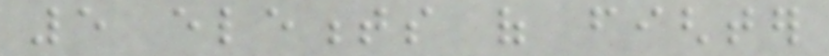5 elements of fighter
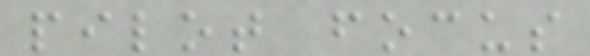pilot focus
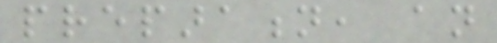preparation, an
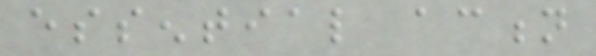essential action
